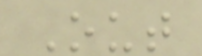Out
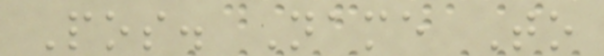Pos. Name To
